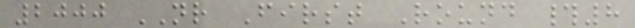2000 NR First Round #8
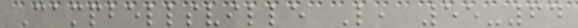Campbellsville L, 55-64
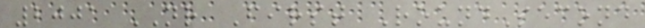2001 NR First RoundSecond
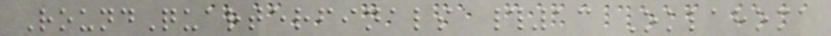RoundQuarterfinals #13 Oklahoma
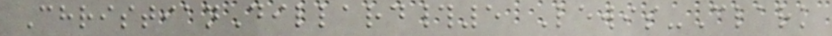ChristianDillard#5 Lewis-Clark
